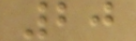20
